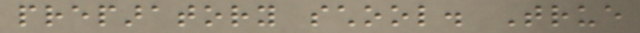preparatory school. True
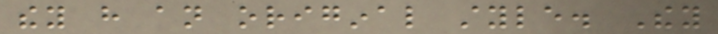they have an original style. They
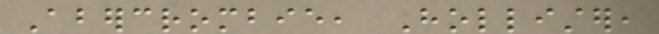Abercrombie, Hollister,
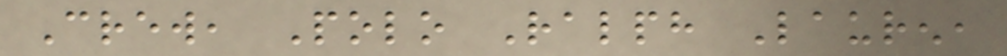Crew, Polo Ralph Lauren,
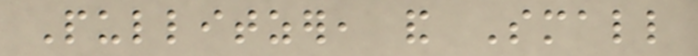Pullitzer, and Small
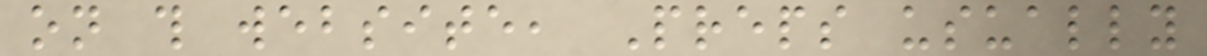on this website, Preps usually
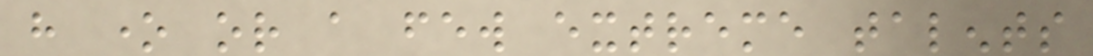have one or a few extreme talents
